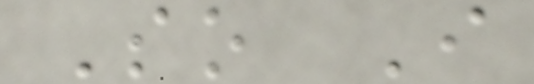So I
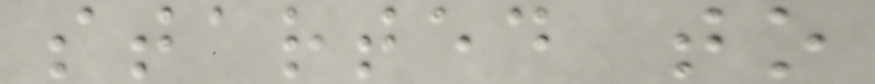started to
